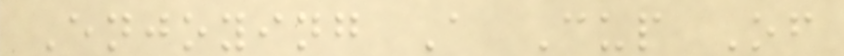Enjoying A Cup Of
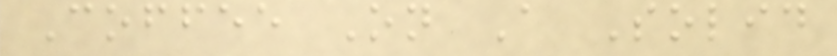Coffee On A Solid
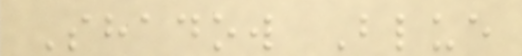Shadow Blue
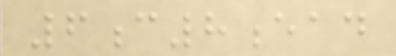6c8ead
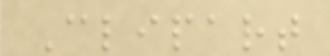Clipart
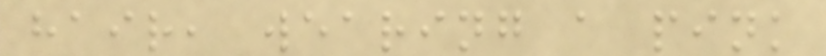hair, wearing a pink
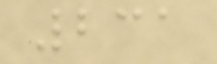231
